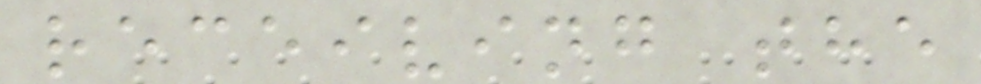receiving the
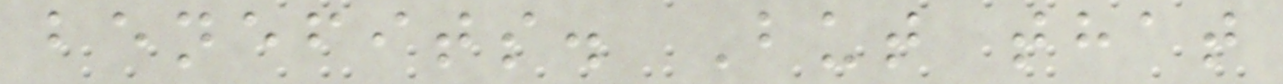benefits. But that
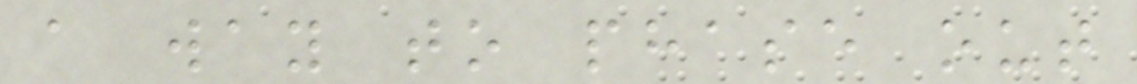a way to phase out
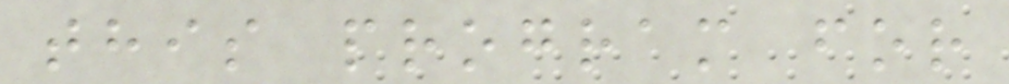this program for
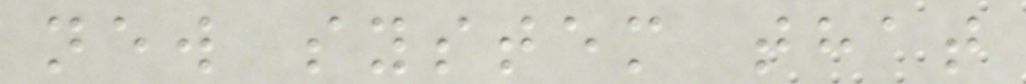new system that
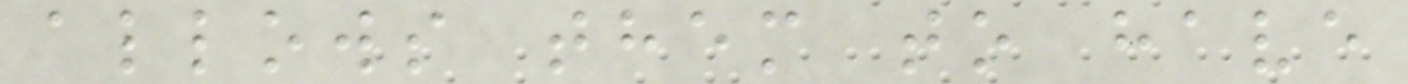allows them to have
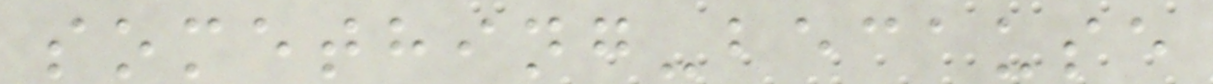something-because
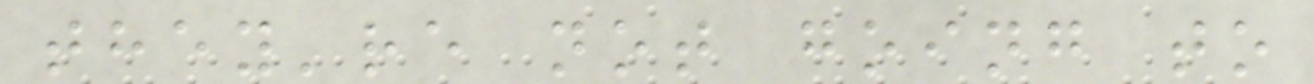they're not going to
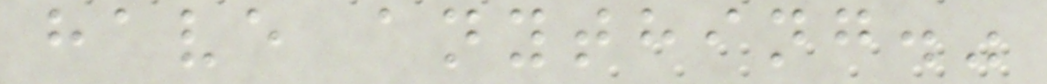have anything."
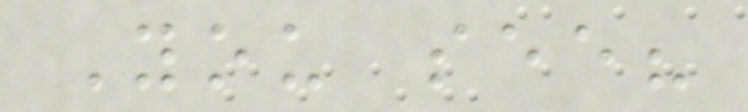You see?
